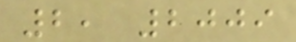2, 2009
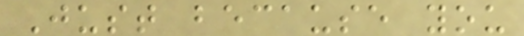Just because you
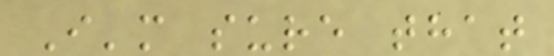I'm sure that
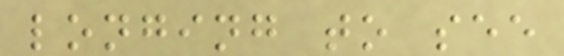longing to see
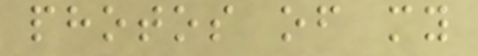photos of my
